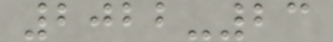2022-23
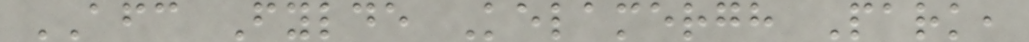AFC Fylde Kelamergh Park,
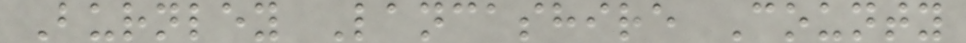Burnley Lancashire County
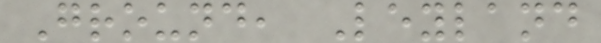Ground, Leyland
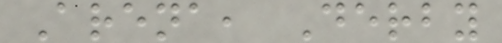Arena, Derby
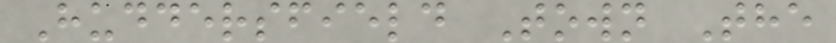Huddersfield Town The
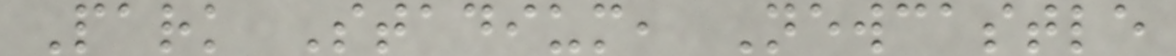Park Stadium, Newcastle
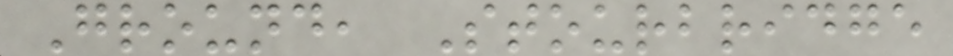Ground, Stourbridge
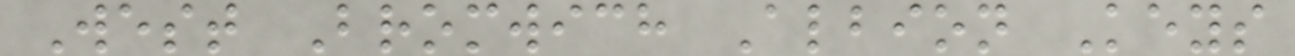West Bromwich Albion Keys
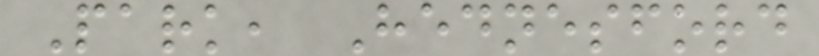Park, Hednesford
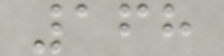168
